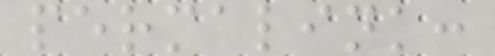permalink:
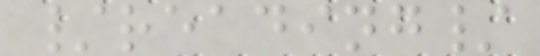/reading/
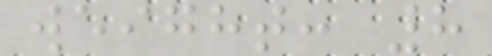weight: 8
